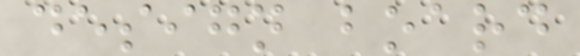design board
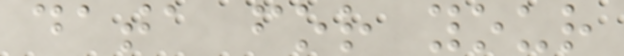data for your
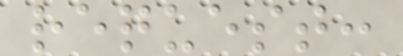request:
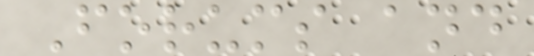Forums and
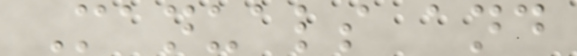Manuals and
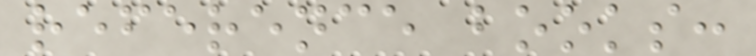reference books:
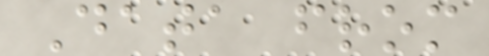Data from
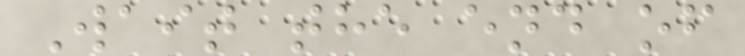Wait the end of
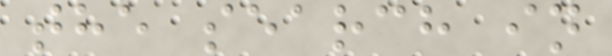the search in
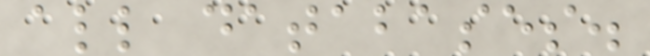all databases.
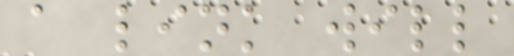a link will
